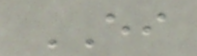EI
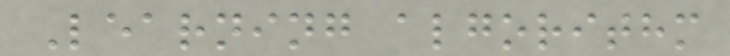Learning algorithm
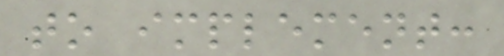to implement:
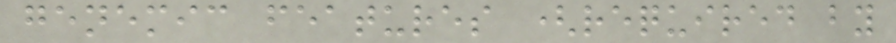genemic features (required by
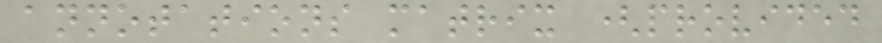annotations matrix (provided
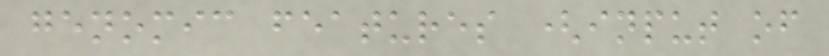genomic features (input of
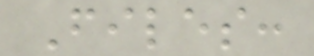Files:
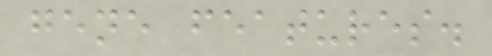gene features.
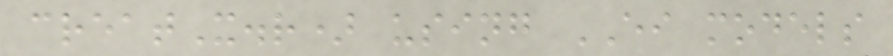creatX.r) using EI models
